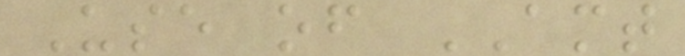Use of AMT
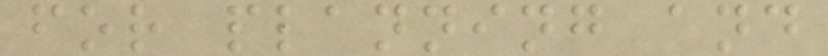for planning and
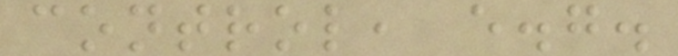control, e.g.
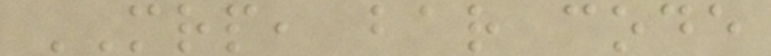MRP, bar code
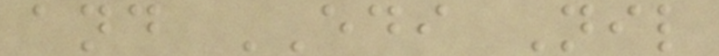and EDI Nil
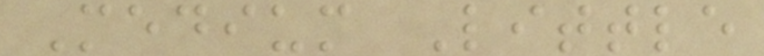Medium Little
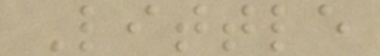Little
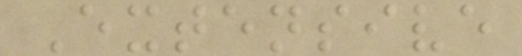Extensive
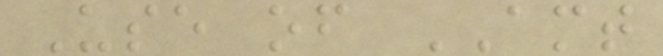Use of AMT
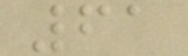61
